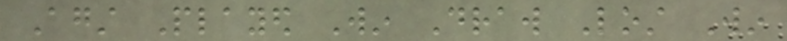Against Played Win Draw Lost Win
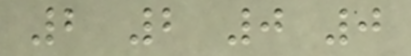2 2 0 0
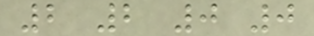2 2 0 0
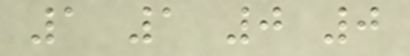1 1 0 0
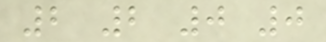2 2 0 0
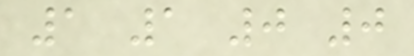1 1 0 0
